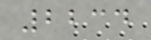2234
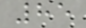85
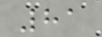81
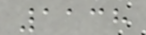1138
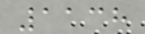1138
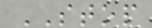STOP
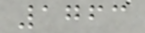1763
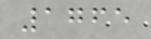1765
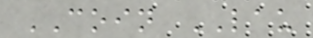COIN LAU
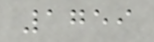1759
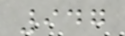947
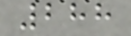288
